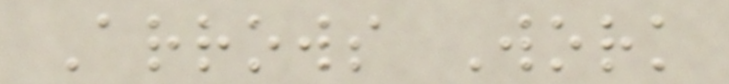Arrows Work
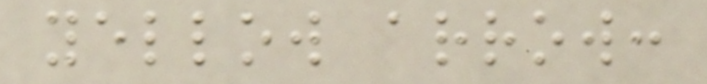yellow arrow:
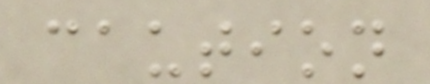caution
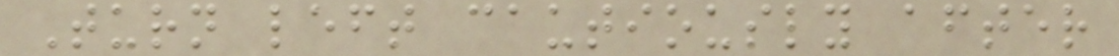Turn left cautiously after
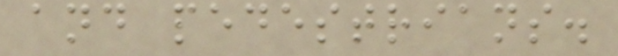and pedestrians.
